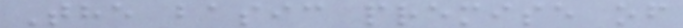The basic premise of
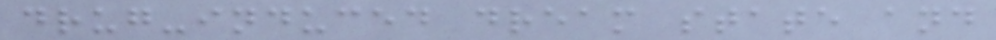drug-induced dream state and
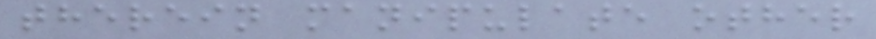therein manipulate other
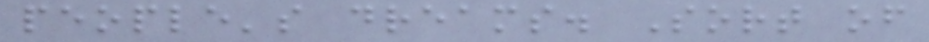people's dreams. Sort of
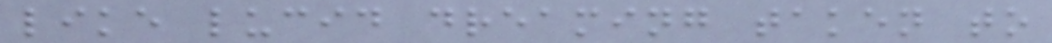like lucid dreaming taken to
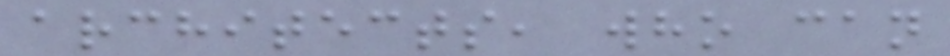architects, who can
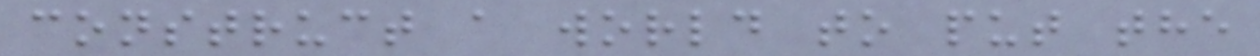construct a world to put the
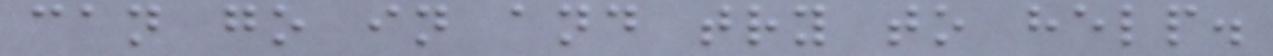can go in and try to help.
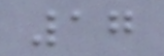17
